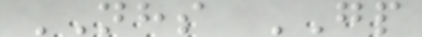NHS GP
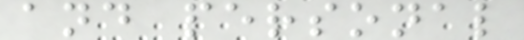and personal
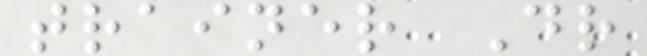trainer Dr
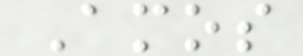Amos
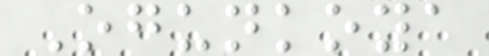Ogunkoya
